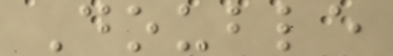Double
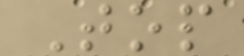Top
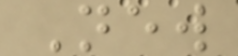New
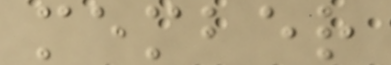member
